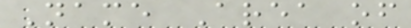Name Area of
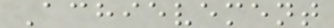Achievement
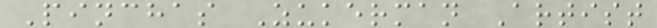Pinchas Zukerman Artist
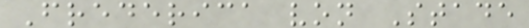Frederica von Stade
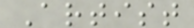Artist
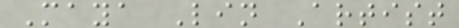Maya Lin Artist
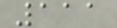111
